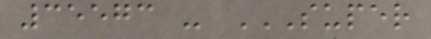35573 - SUPER
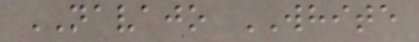NAVAJO WHITE
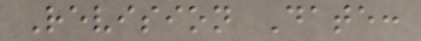Revision Date:
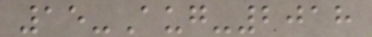15-Aug-2018
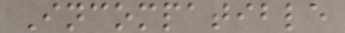Incompatible
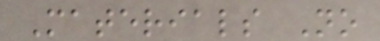Materials No
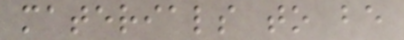materials to be
